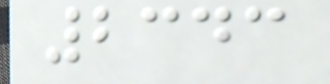2343
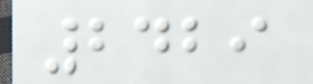2429
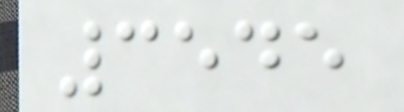3545
